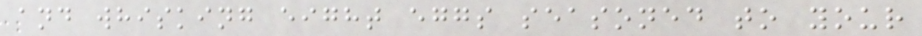and whisking eight eggs seasoned to your
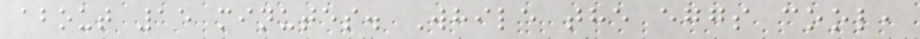about 15 minutes. While the eggs cool,
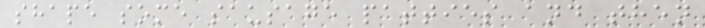shape some sausage patties and then
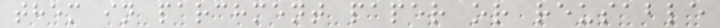them in parchment paper or reusable
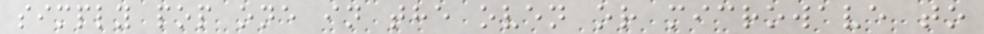simply pop one in the oven or microwave to
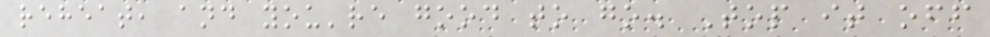reheat, and you're good to go. Top it off
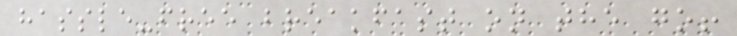hassle-free breakfast on the go!
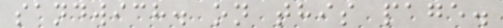sandwich. on this page.
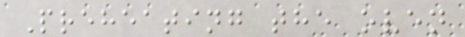Preheating the oven
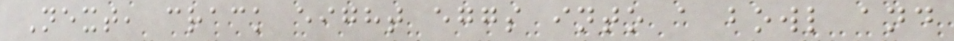Next, crack eight eggs into a bowl and
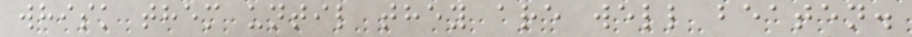whisk them until they are well beaten.
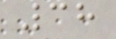38
